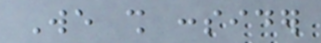We shall consider
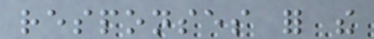responses for the
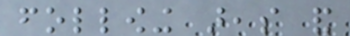following areas and
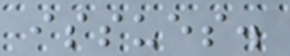issues.
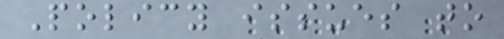Policy issues to
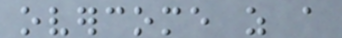overcome as a
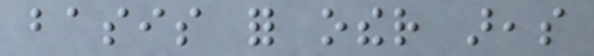basis for other areas
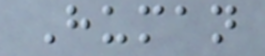Human
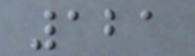121
